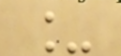_
